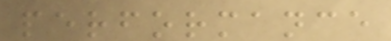performance
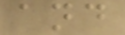and
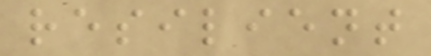resilient
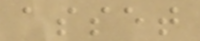asset
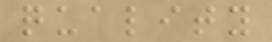quality
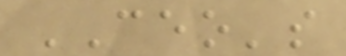CEO's
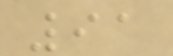91
